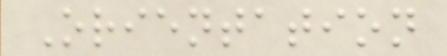Orientation
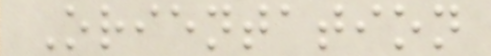Orientation
